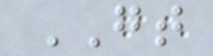GT
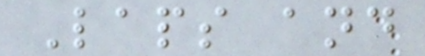Laps and
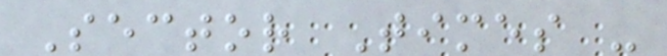Sector Times -
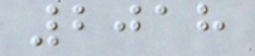2018
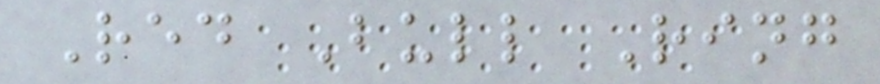Red Bull Ring
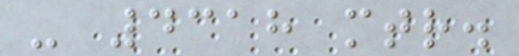- 4318 mtr.
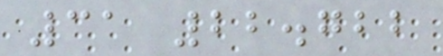31 22.722
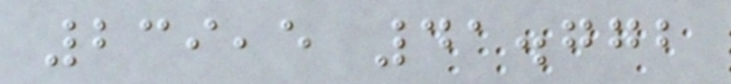239,5 41.772
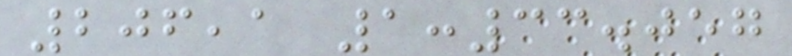206,1 1:33.057
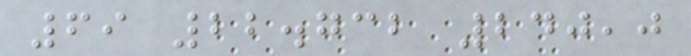69 22.732 240,0
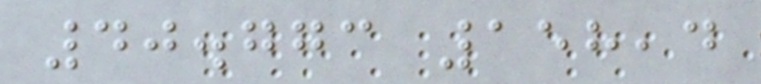40.773 158,4
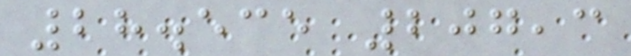28.535 207,3
